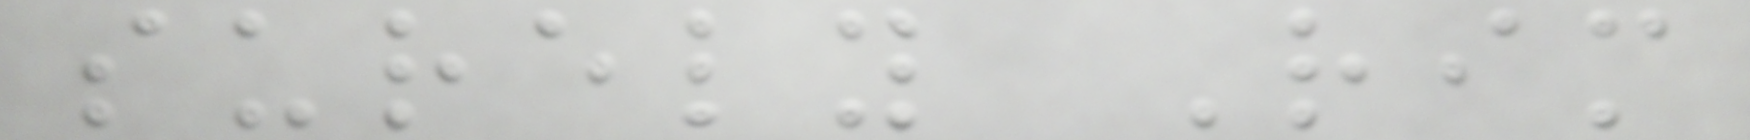surely Rim
